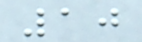10
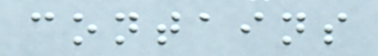contains
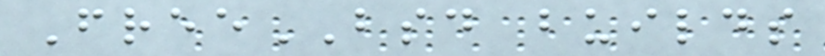FreeBSD builds
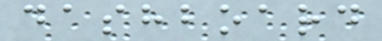dashboard
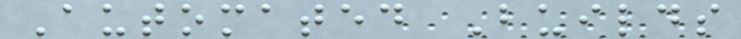Automated Builds
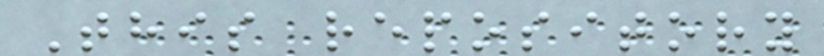This repository
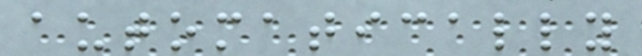automatically
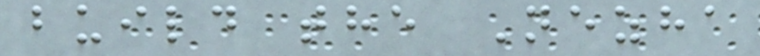build the Nezha
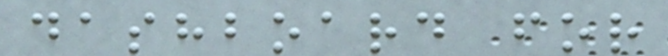dashboard for
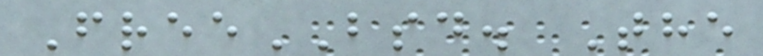FreeBSD. The
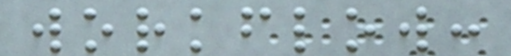workflow:
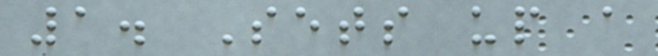1. Sets up a
